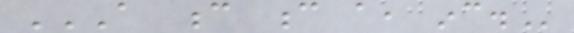A C C A, INC.
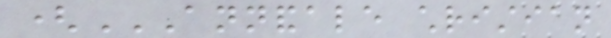(ANNANDALE CHRISTIAN
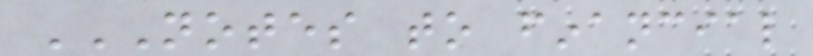NOTES TO FINANCIAL
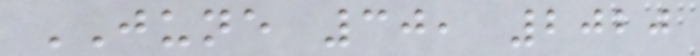JUNE 30, 2020
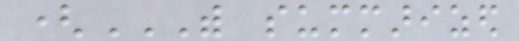(WITH SUMMARIZED
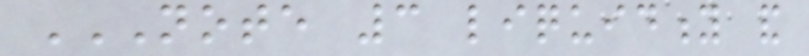NOTE 3 LIQUIDITY AND
